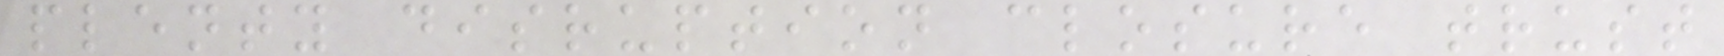plenty disruption closure trust
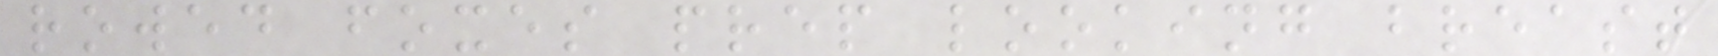rowed foxes prep looking breast
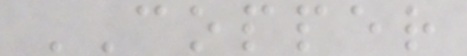COPPER
